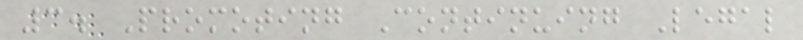3. Promoting Continuing Legal
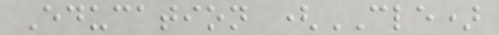Education (CLE)
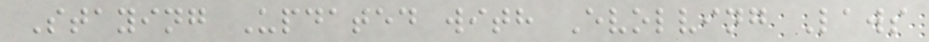Staying Updated with Evolving Laws
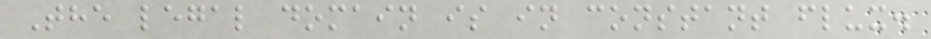The legal domain is in constant flux.
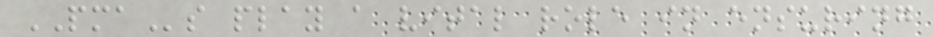PMAs play a vital role in ensuring
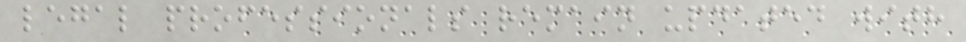legal professionals remain updated with
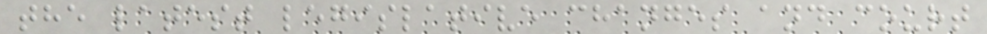the latest legislative changes and court
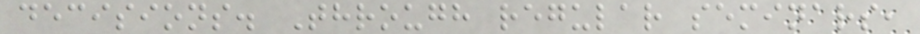decisions. Through regular seminars,
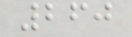260
